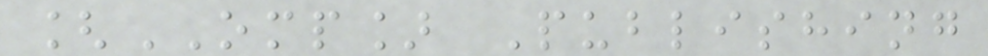[OMP] Publishing
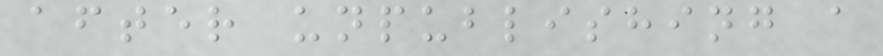after unpublishing a
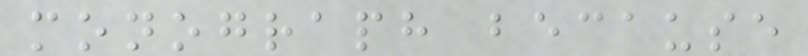monograph because
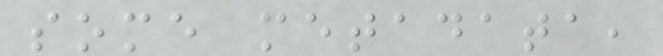some metadata,
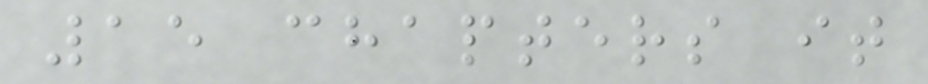15 chapters it
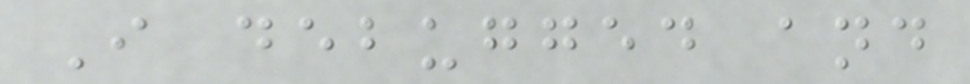I debugged and
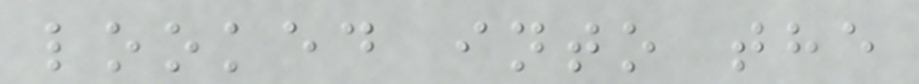looked into the
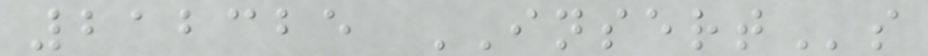212325 INSERTs
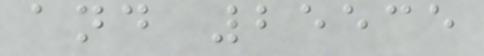and 25535
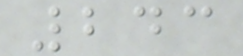243
